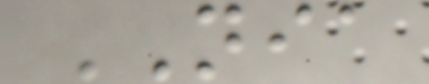NIA
